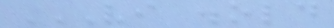VI .OLD
